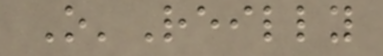O'Reilly
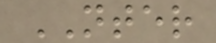NTER
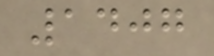1407
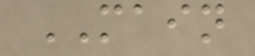MAIN
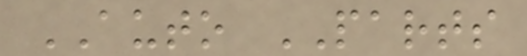AUTO PARTS
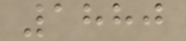1880
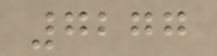7277
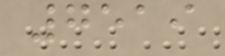7519
